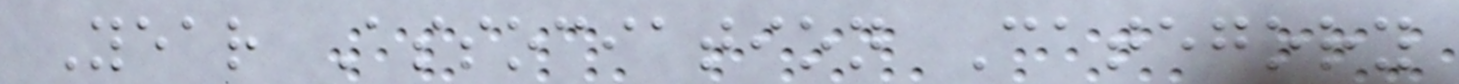Year Association Category
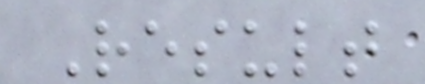Result
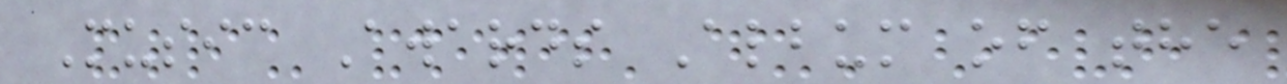Music Awards Album of the
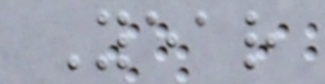Year
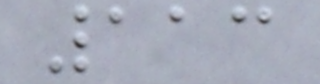113
